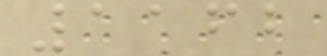1162
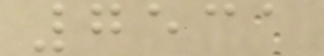7531
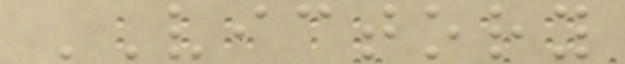VICTORY
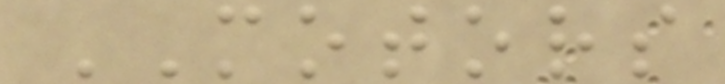MOTORS
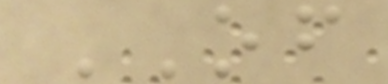OF
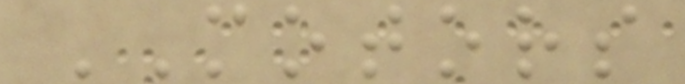MOTORS
